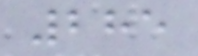285
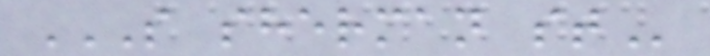S SHERMAN ST
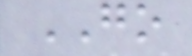GO
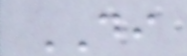DI
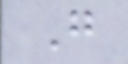G
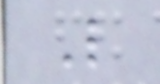L
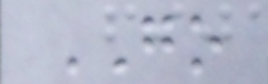GO
